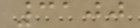3100
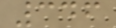346
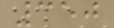350
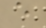e
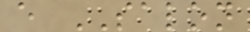e SALON
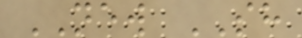NEW SH
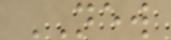NEW
